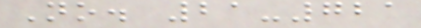No. 21-721
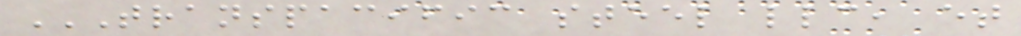TRANSPACIFIC STEEL LLC, ET
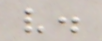v.
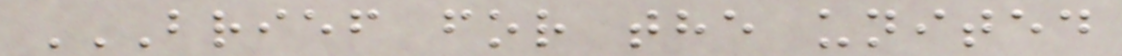BRIEF FOR THE UNITED
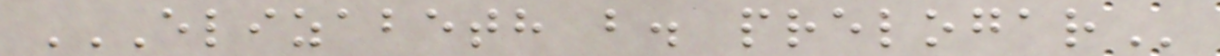ELIZABETH B. PRELOGAR
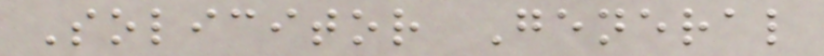Solicitor General
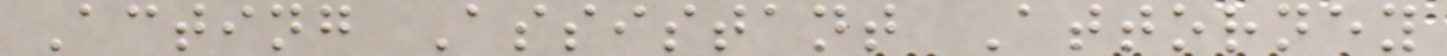Acting Assistant Attorney
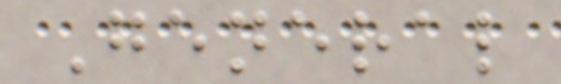General
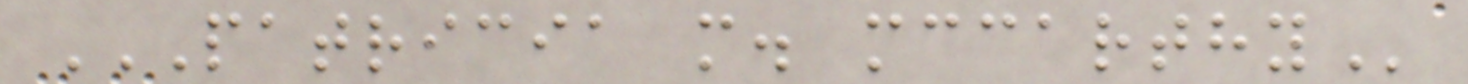PATRICIA M. MCCARTHY
